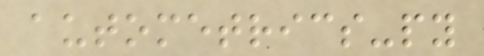autometrics-py
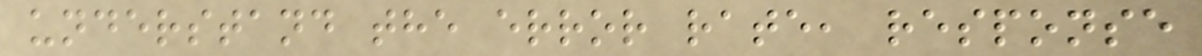understand the error rate, response
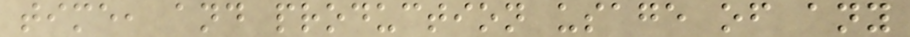time, and production usage of any
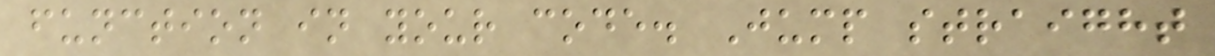function in your code. Jump straight
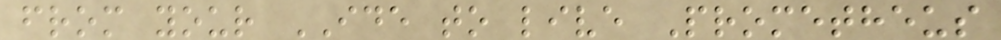from your IDE to live Prometheus
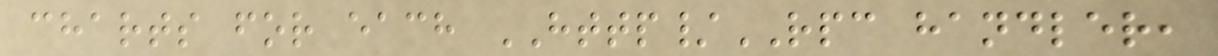charts for each HTTP/RPC handler,
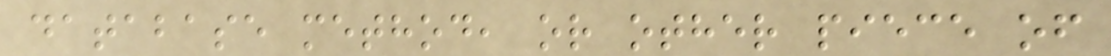database method, or other piece of
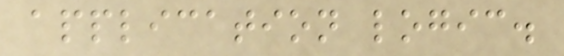application logic.
